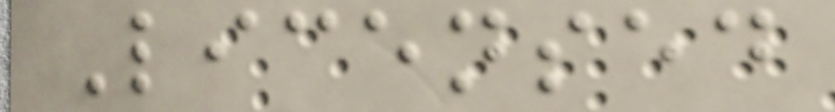Licensed
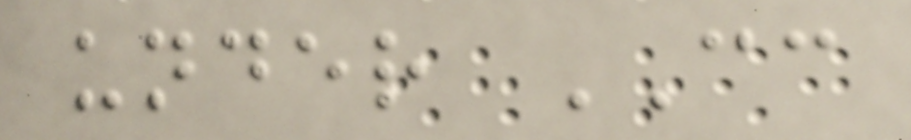under CC
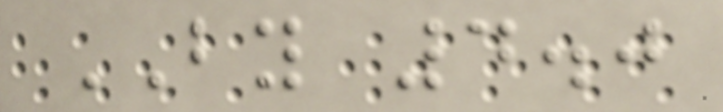BY 4.0
